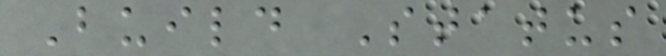Build Status
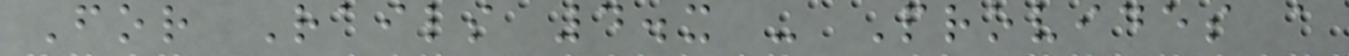For Rails 4.x - Provides a
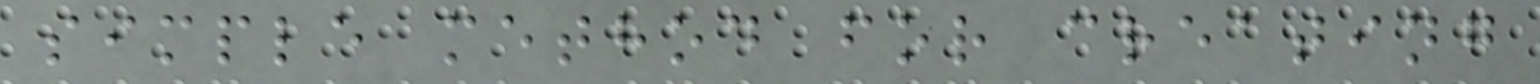simple method for creating
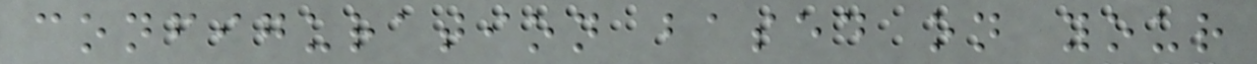configuration based on your
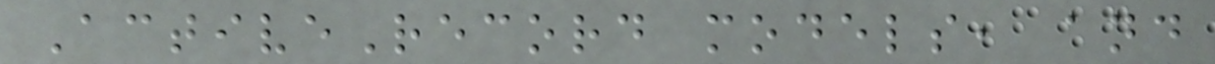ActiveRecord models, and
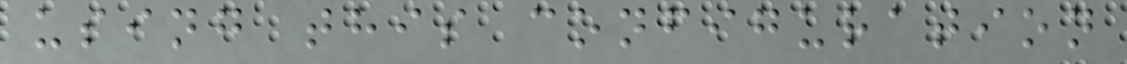using this configuration
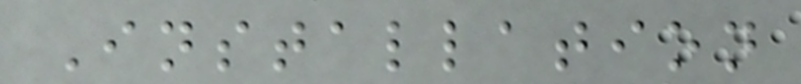Installation
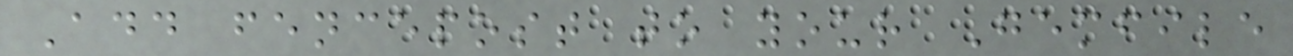Add fencepost to your Gemfile
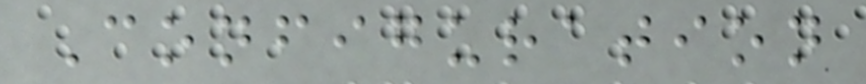Configuration
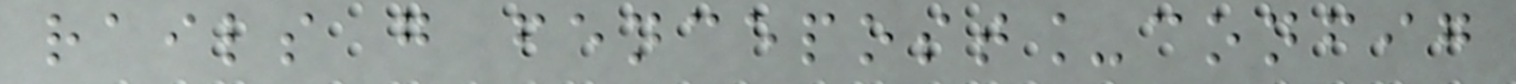rails g fencepost_config
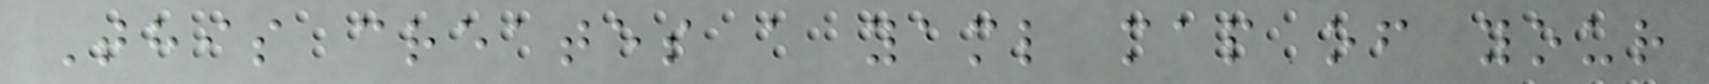This creates a yaml map of your
